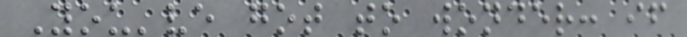You've got to wonder: if
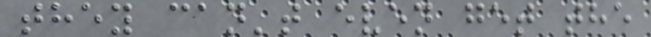they can't even get the
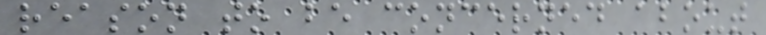reason to be concerned about
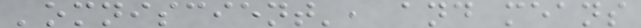'omniscient', and means
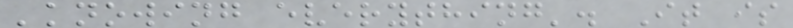'knowing everything'. It is
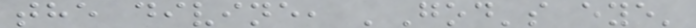the divine, 'God's eye'
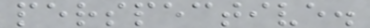perspective.
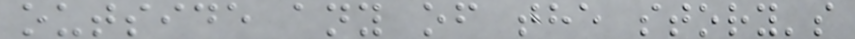outside any of the story's
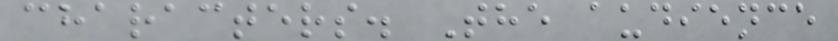characters. The audience
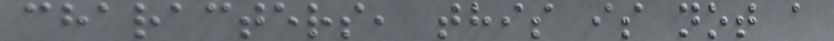characters, this is not a
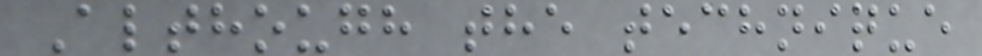Although the technique
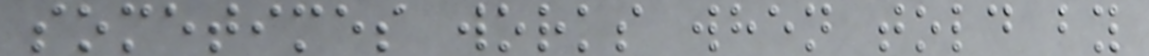sometimes works when told by
